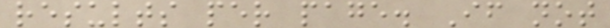results per page. If not
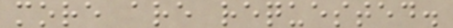more are requested.
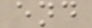end
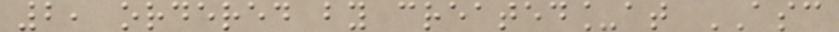2, ordered by created_at ASC
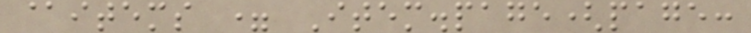@items = Item.page(page:
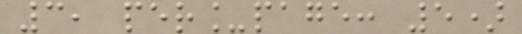3, per_page: 5)
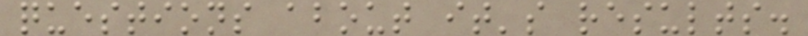questions about it's results.
